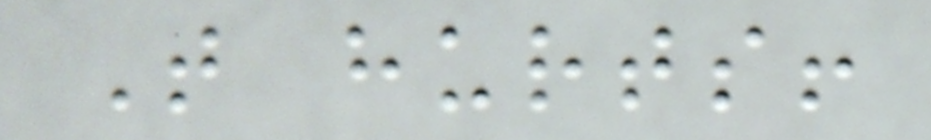That hurts!
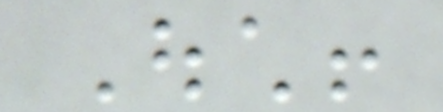Ouch!
